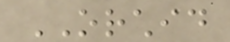ORCHID
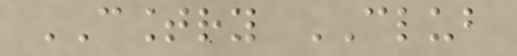COUNTRY CLUB
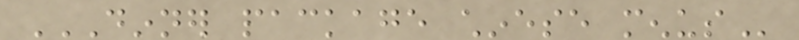DINNER PACKAGE CHINESE MENUS
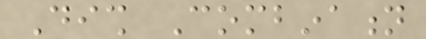Dish Combination
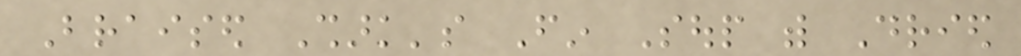Braised Shark's Fin Soup with Dried
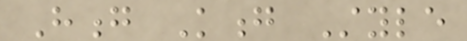Hong Kong Style
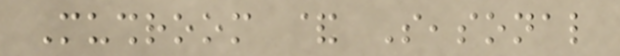Mushroom & Seasonal
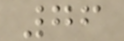76
